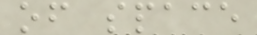of space
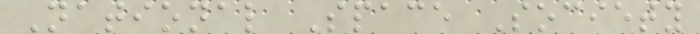National Space Society
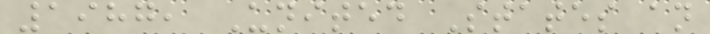1987, United States an
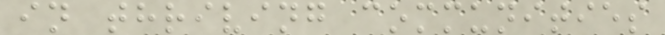in thriving communities
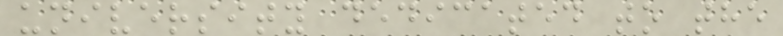university dedicated to the
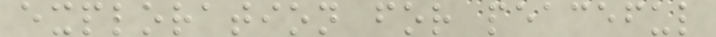exploration for peaceful
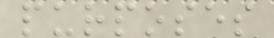purposes
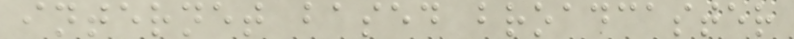internet based broadcaster
